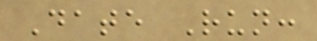Date Run:
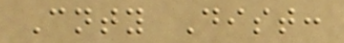Cnty Dist:
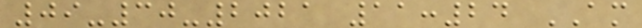09-30-2021 11:24 AM
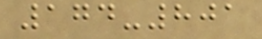174-801
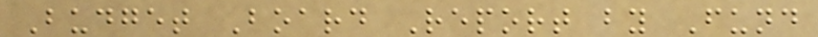Budget Board Report by Fund
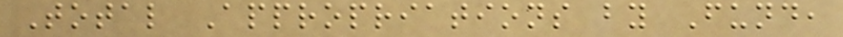Total Appropriations by Fund,
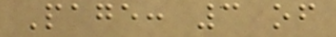Page: 3 of
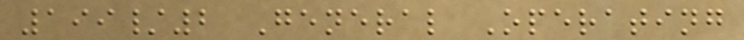199/2 General Operating
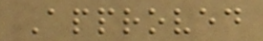Approved
